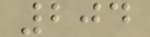204
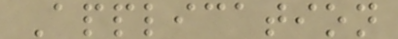Application
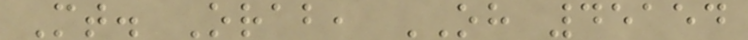Mt. Orab, OH 45154
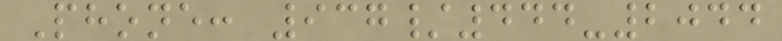Phone: 937/444-2044
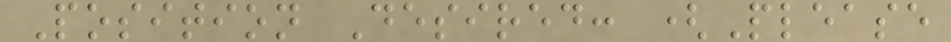Position Desired: (Please
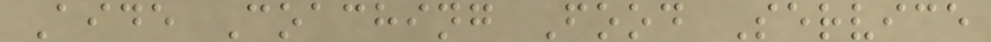Aide Coaching Food Service
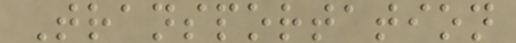Transportation
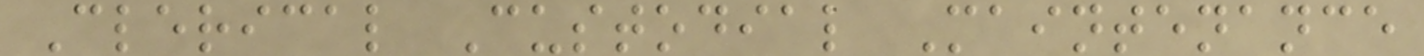Clerical Custodial Maintenance
